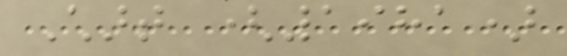Chart (1981)
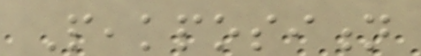Peakposition
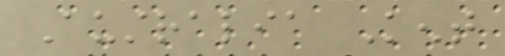Australia Kent
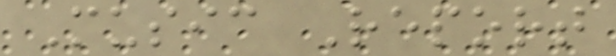Music Report
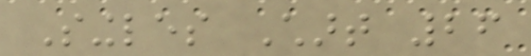Singles Chart 26
